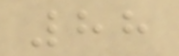88
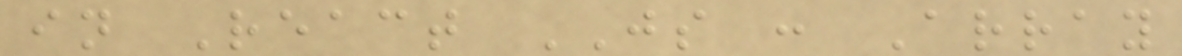in React JS : Array
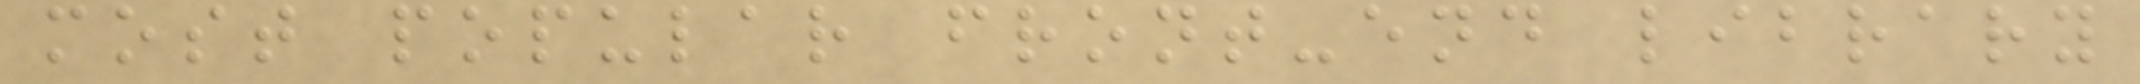most popular front-end library
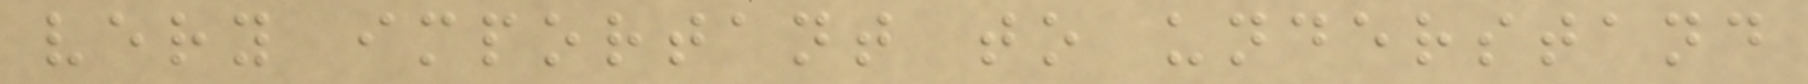very important to understand
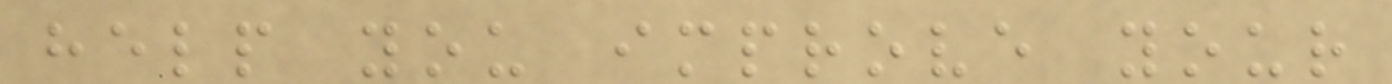help you improve your
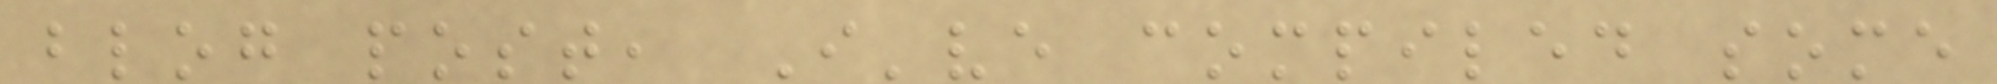blog post, I've compiled some
